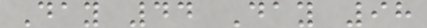Day 44 Day 98
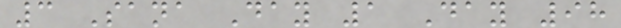3 Sana Day 1 Day 98
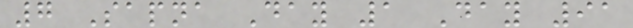7 Sapna Day 1 Day 91
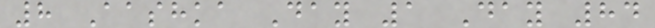8 Aashka Day 1 Day 84
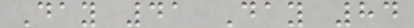Day 41 Day 84
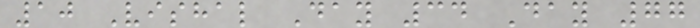10 Vishal Day 34 Day 77
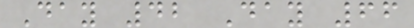Day 42 Day 66
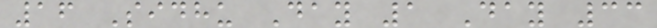16 Sidhu Day 1 Day 33
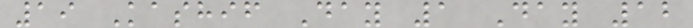19 Kashif Day 1 Day 12
